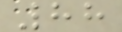88
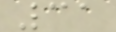31
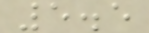5.5
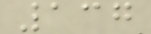137
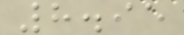8.95
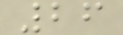26
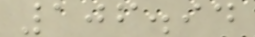106.94
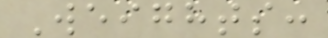Weights:
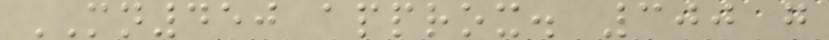MN450 approx. 300 g
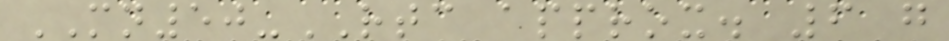MN50-RTC approx. 6 g
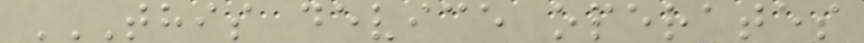THIS DEVICE OPERATES
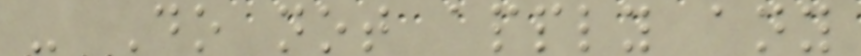- Do not apply any
